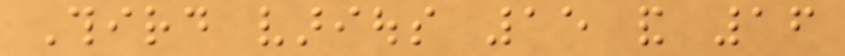Third various 15 and 16
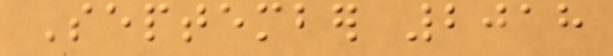September 2018
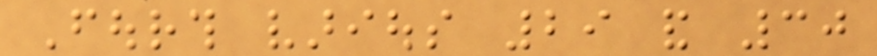Fourth various 29 and 30
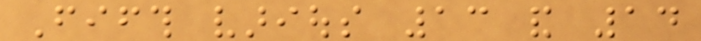Fifth various 13 and 14
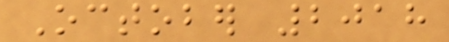October 2018
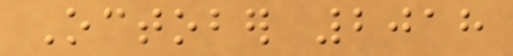October 2018
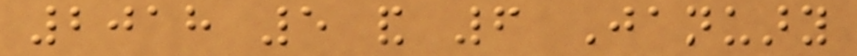2018 5 and 6 January
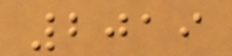2019
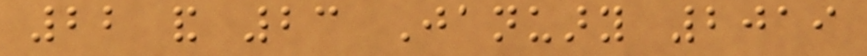22 and 23 January 2019
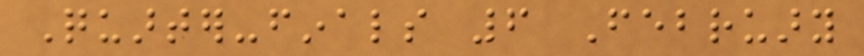Quarter-finals 6 February
